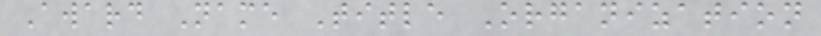Award Name Title Organization
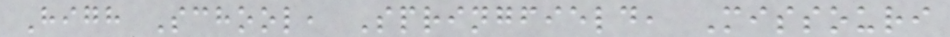High School, Springfield, Missouri
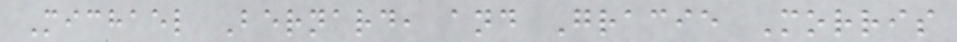Michael Bernard, and Gracie Morris
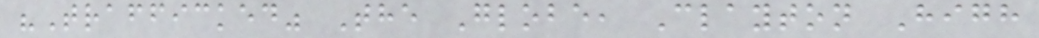"Trafficked" The Globe, Clayton High
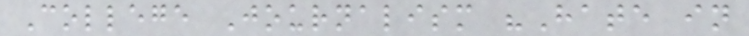College Journalism "Hate in
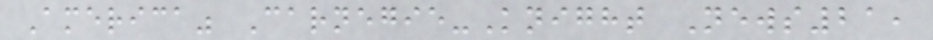America" Carnegie-Knight News21,
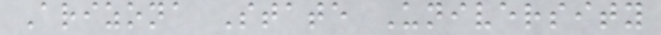Arizona State University
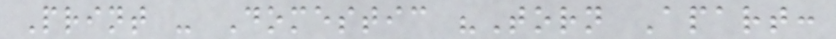Print - Domestic "Torn Apart:
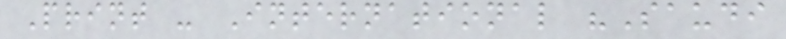Print - International "Saudi
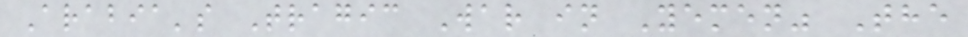Arabia's Tragic War in Yemen" The
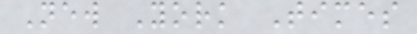New York Times
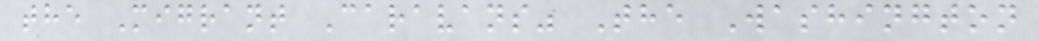the Migrant Caravans" The Washington
